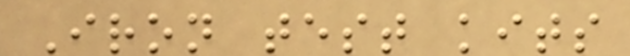Iron test kits
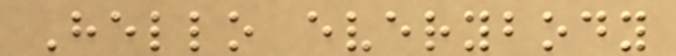Hello everybody
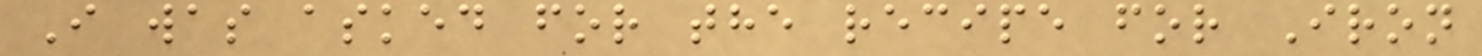I was asked for the recipe for Iron
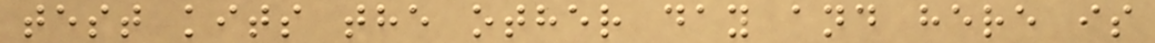test kits the other day and here is
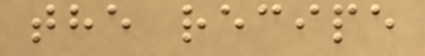the recipe
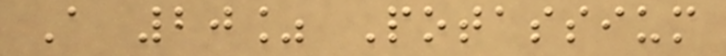A 20% Potassium
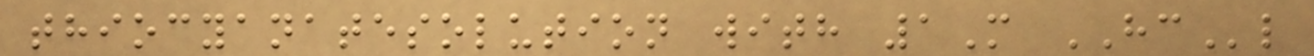thiocyanatesolution with 1M HCl
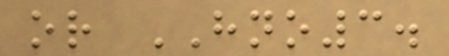or HNO3.
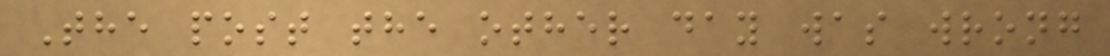The post the other day was wrong
